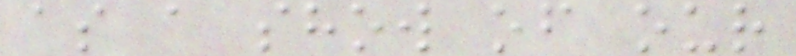as a show of our
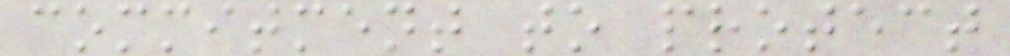commitment to protect
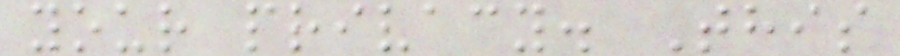your privacy. This
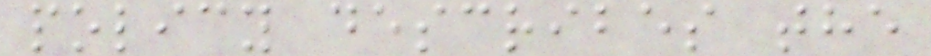policy describes the
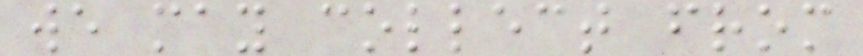we may collect from
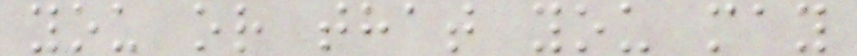you or that you may
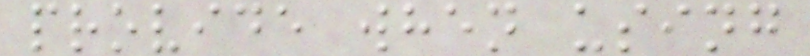provide when using
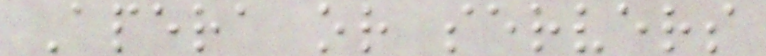Apera or servers
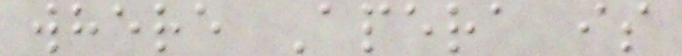where Apera is
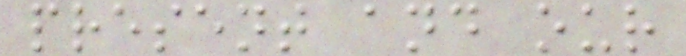present and our
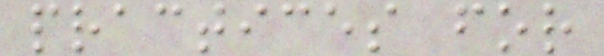practices for
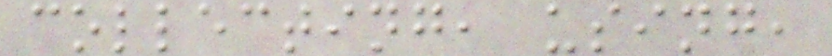collecting, using,
